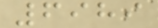6989
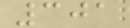301
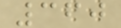360
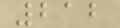212
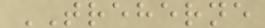TREHERNE
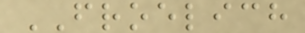FROELICH
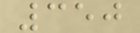350
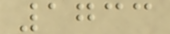1733
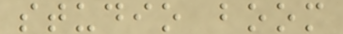studio boom
